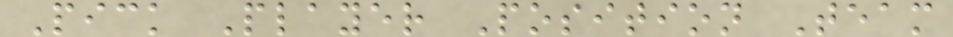Pick Player Position Team
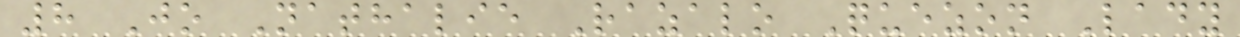8 Jo Nathalie Razalo Quezon Lady
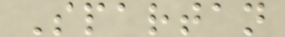Spartan
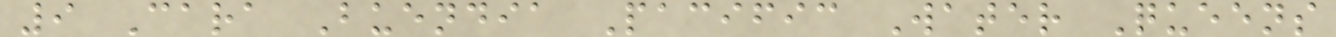9 Cara Buendia Pacific Water Queens
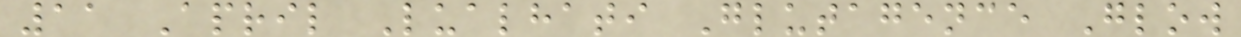11 April Lualhati Glutagence Glow
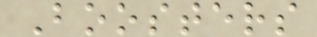Boosters
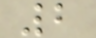2
